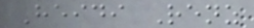Heidi Renz
